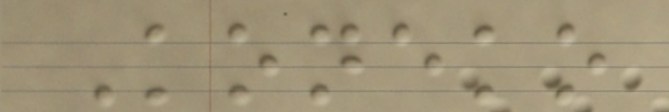Koneko
